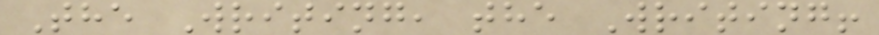The Writing, the Writing!
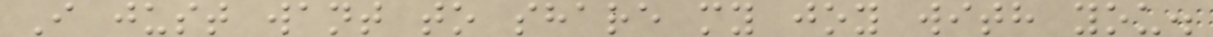I just want to share my joy with you.
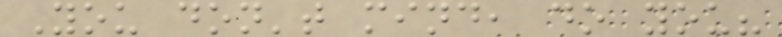You don't mind, do you?
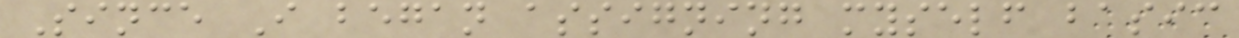Since I began assigning myself basic
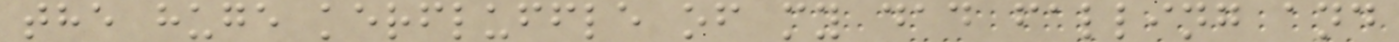the huge kerfluffle of my dad falling and
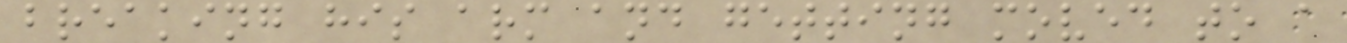breaking his arm and getting moved to a
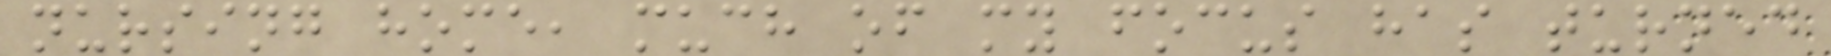nursing home, much of my focus has turned
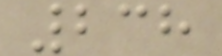238
